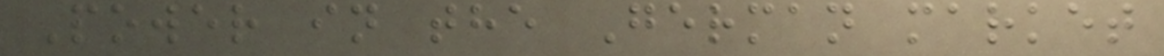Power in the German market
